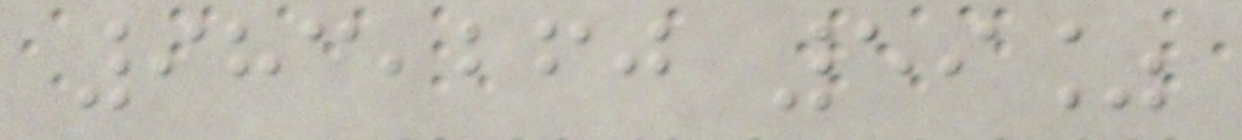983,260 59%
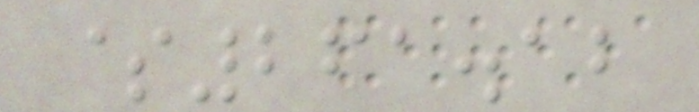$261.12
